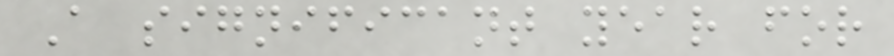A significant year for
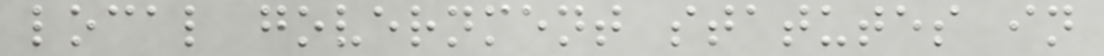local government statutes in
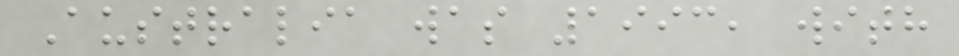Australia was 1993, with
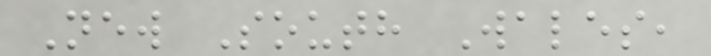New South Wales,
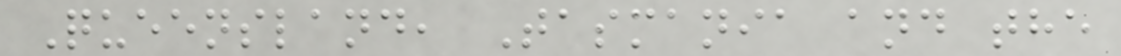Queensland, Tasmania and the
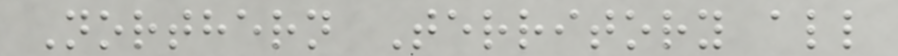Northern Territory all
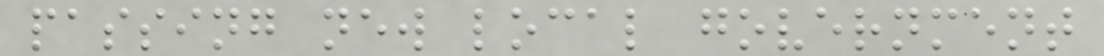passing new local government
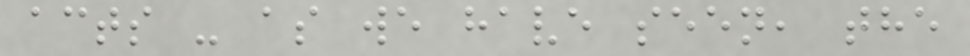acts - as we have seen, the
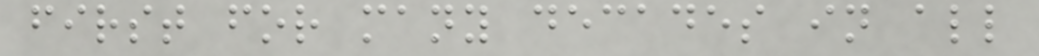first for many decades in all
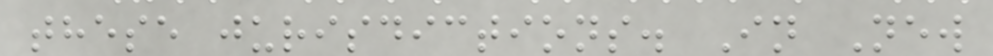these jurisdictions. In New
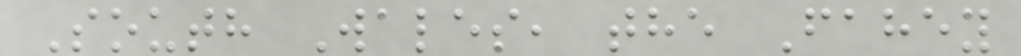South Wales, the Fahey
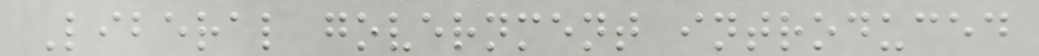Liberal government introduced
